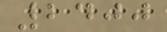2400
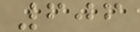606
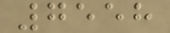7558
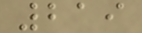219
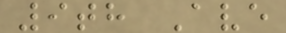9th Ave
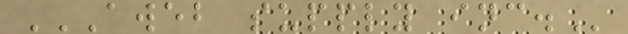AWEB SUPPLY INC.
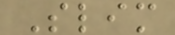Slim
